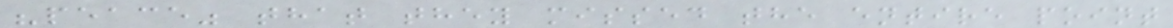"peace" that they missed the entire point
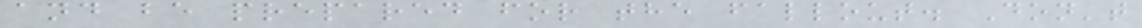and be prepared for the fallout. Don't
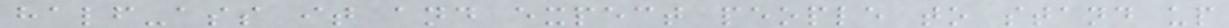half-ass it and expect people to stand up
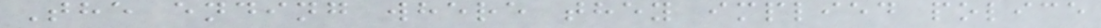The ending where they implied police
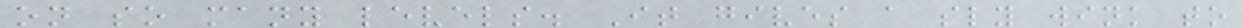on so many levels. It gives a sly wink to
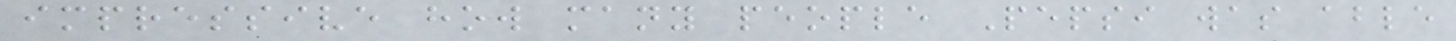impressive how many people Pepsi was able
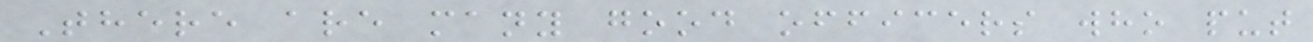There are many good officers who put
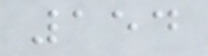154
